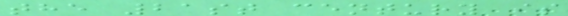the 21st century is
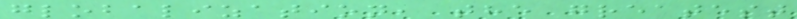globalization, the greatest
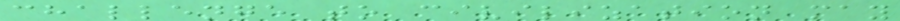challenge to civilization may
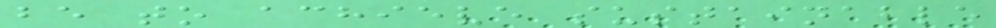be to achieve sustainable
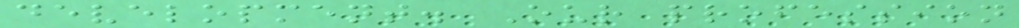development. Our profession
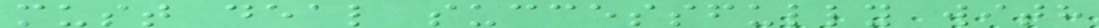must deal successfully with
